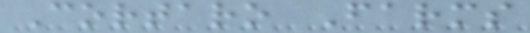Cortaro Farms
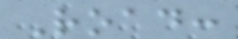Road:
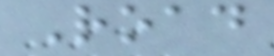Road
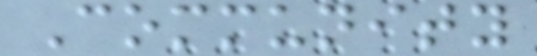Community
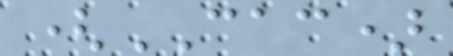(CAC)
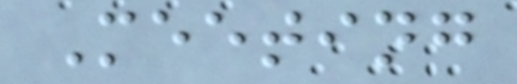Meeting
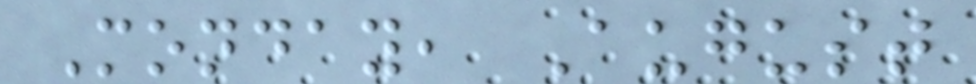Monday, August
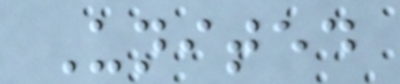United
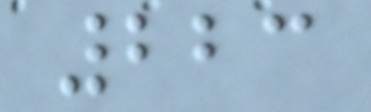223
